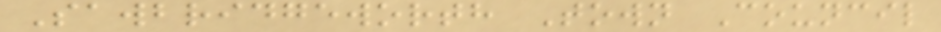Sawbridgeworth Town Council
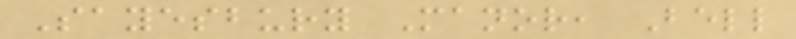Sayesbury Manor, Bell
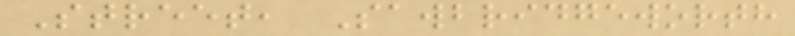Street, Sawbridgeworth
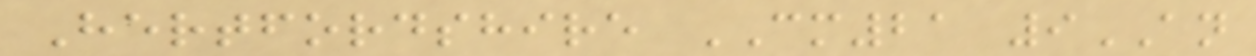Hertfordshire CM21 9AN
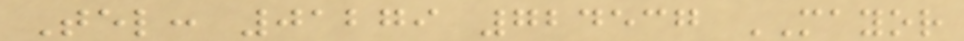Tel: 01279 724537 MAYOR
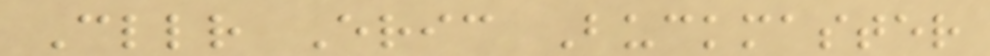Cllr Eric Buckmaster
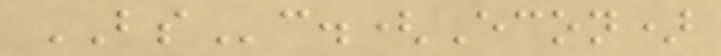BSc.(Econ)
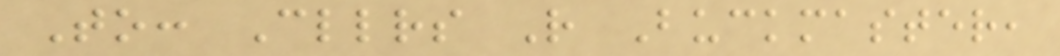To: Cllrs R Buckmaster,
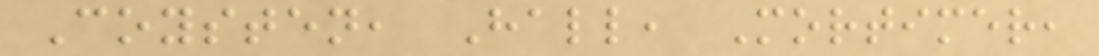Coysten, Hall, Mortimer,
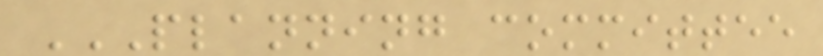PLANNING COMMITTEE
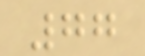77
